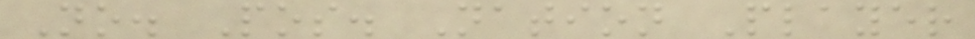No. Pos. Nation Player
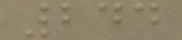244
